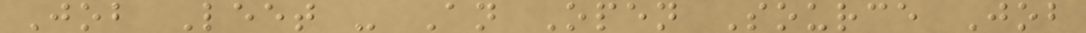Job Leet - An Open Source Job
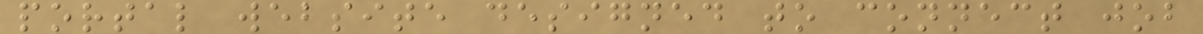portal website designed to connect job
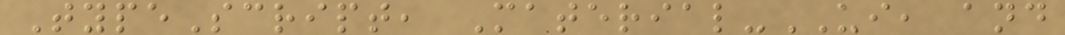TypeScript, Material-UI, and
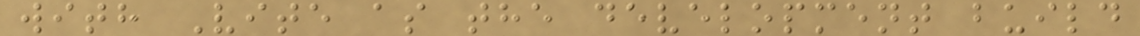with Vite as the development build
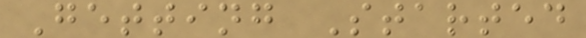Getting Started
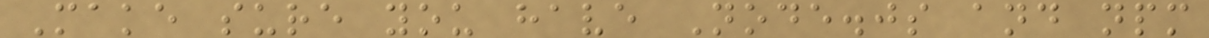Make sure you have Node.js and npm
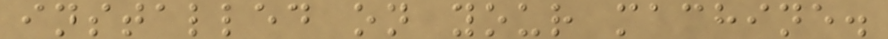installed on your machine.
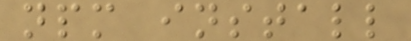npm install
